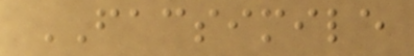FACSIMILE
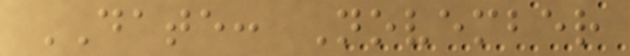DATE: November
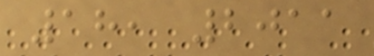18, 2011
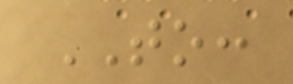TO:
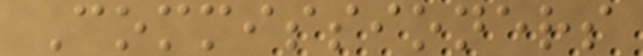Commissioners
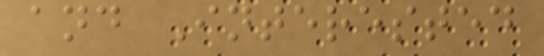and Interested
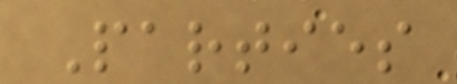Parties
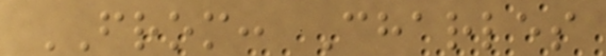FROM: Charles
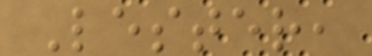Lester,
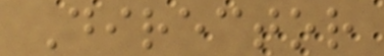Director
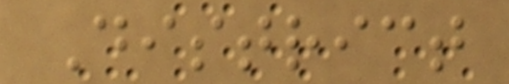District
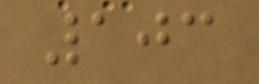103
